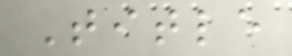Title
